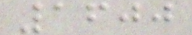1600
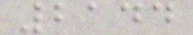2144
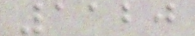1120
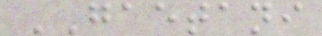GAETANI
